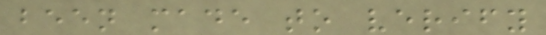been made to verify
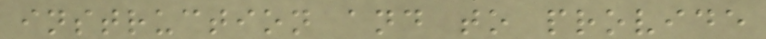instruction and to provide
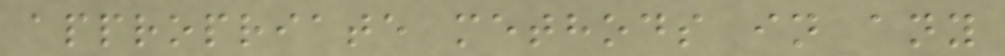appropriate methods in any
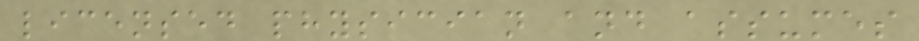licensed physician and assumes
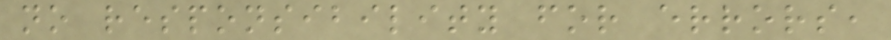no responsibility for errors,
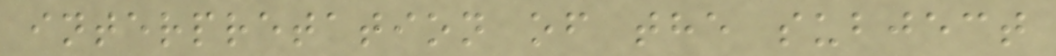interpretation of the subject
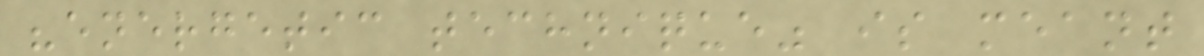"energetic technique" is meant
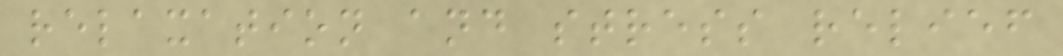relaxation and stress relief
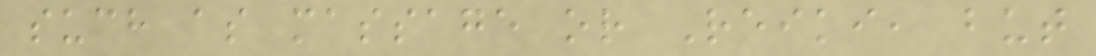such as massage or Reiki, but
